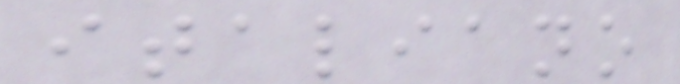italiano
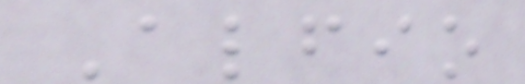Alfio
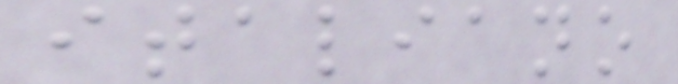italiano
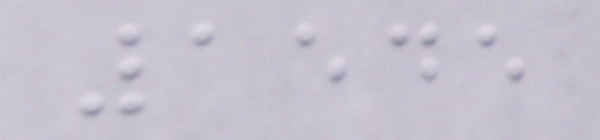1545
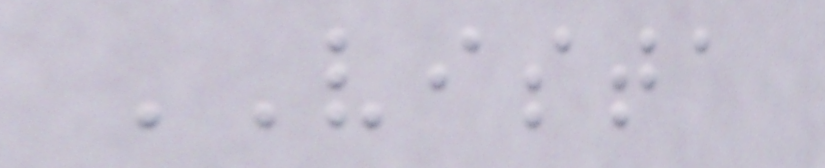VISTA
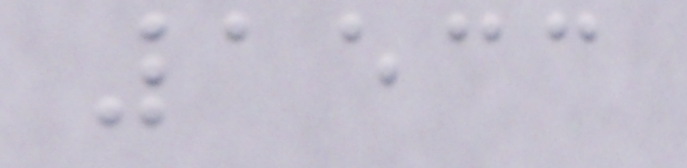1533
